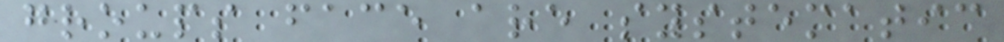groups face are systematic
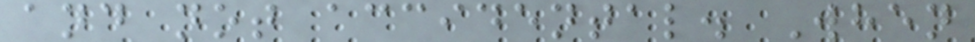and not accidental. When
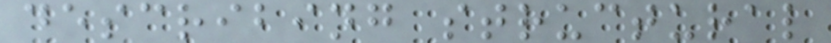describing structural
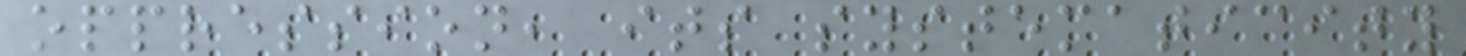oppression, its systematicity
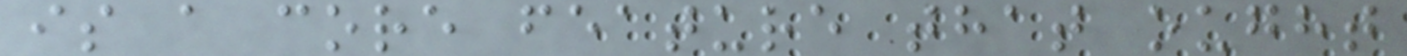is a core feature that ought
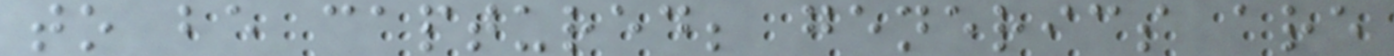to be captured; generics are
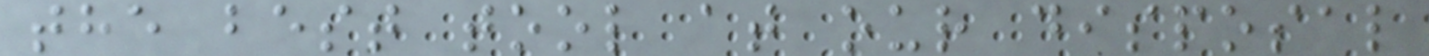the best tool at our disposal
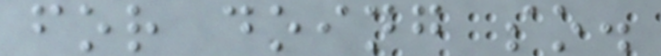for doing so.
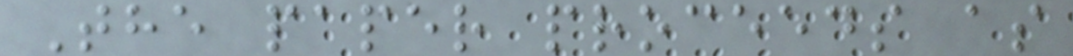The paper proceeds as
